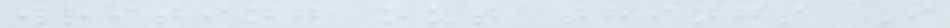writing out things I
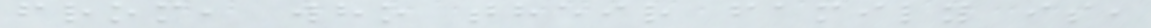from, who their family is,
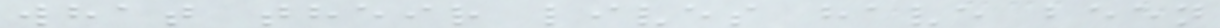what their lives have been
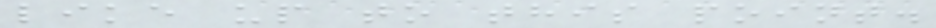like up to this point.
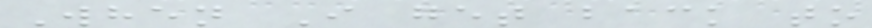When I get back to
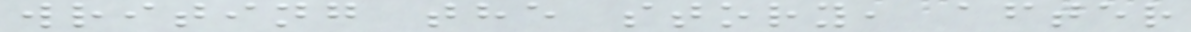writing the story, after
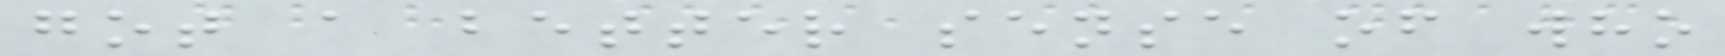got a better sense of who
